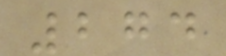274
